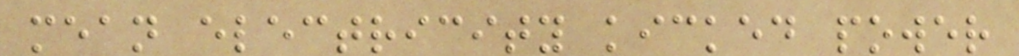mean electricity kicked power
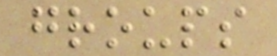groups
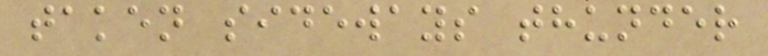taken sideways thunder
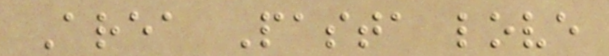Area Pasta love
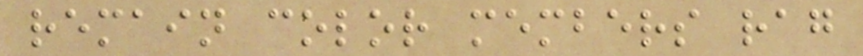remain color members rag
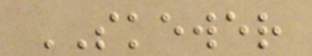SKEWER
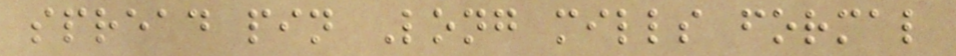spread pin Long mills formal
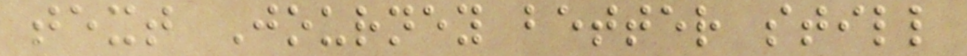text Journey better still
